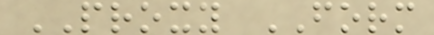PROXY FORM
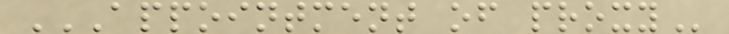APPOINTMENT OF PROXY
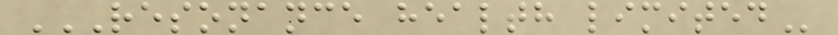RESONANCE HEALTH LIMITED
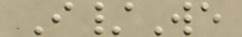I/We
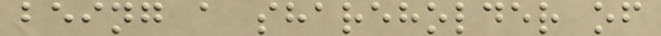being a shareholder of
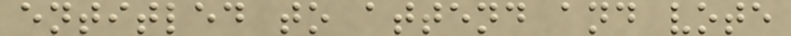entitled to attend and vote
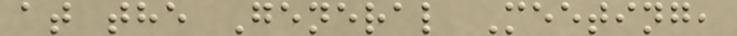at the General Meeting,
